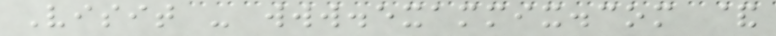Visit - www.exammix.com &
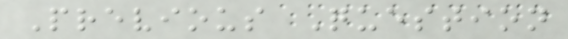Previous Question
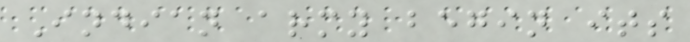Indian army begin its
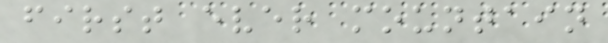first ever mountain
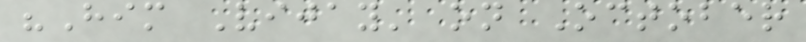"Him Vijay' on October
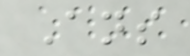Ans
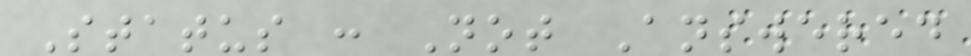Status : Not Answered
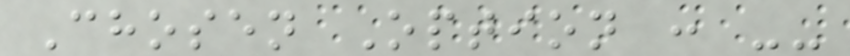Chosen Option : --
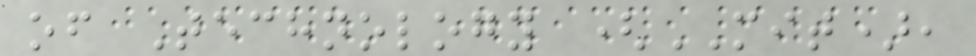of Technology (MIT),
